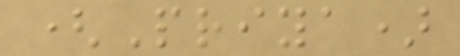(Priya)
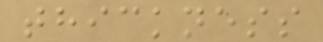thickness
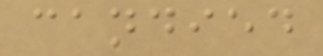candied
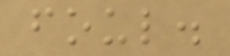foul.
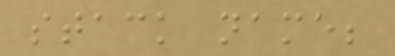stack name;
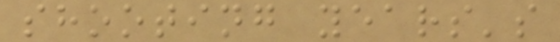shooting years's
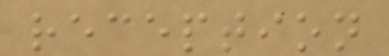reception
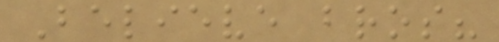Believe bros?
